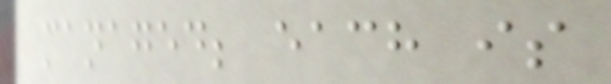managed; each is
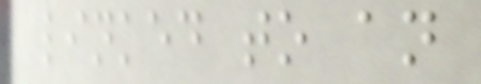linked to an
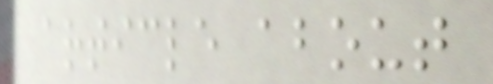article about
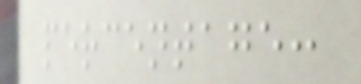percentage:
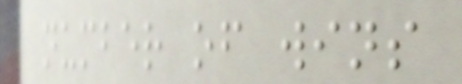number of wins
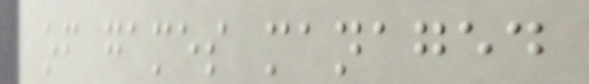of games managed
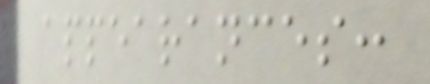appearances:
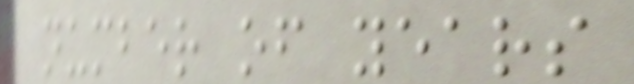number of years
